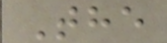The
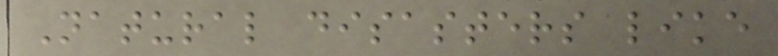Natural disasters like
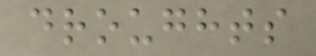droughts
